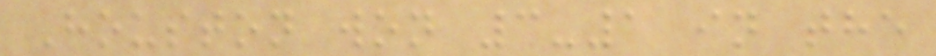Houston won 3-1 in the
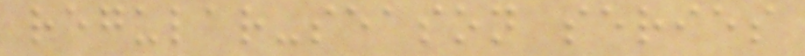regular-season series
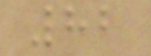82
